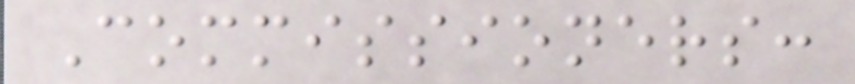Commissioners:
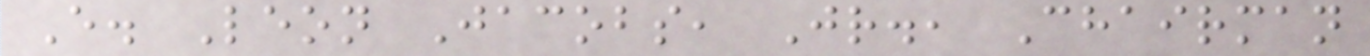E. Leon Jacobs, Jr., Chairman
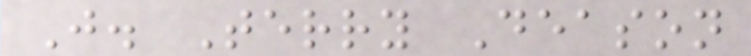J. Terry Deason
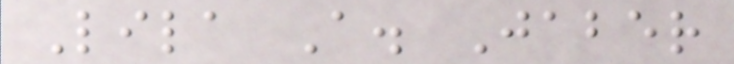Lila A. Jaber
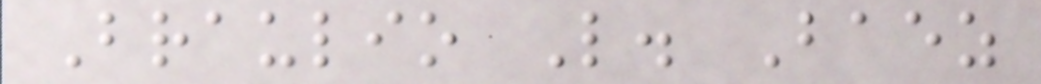Braulio L. Baez
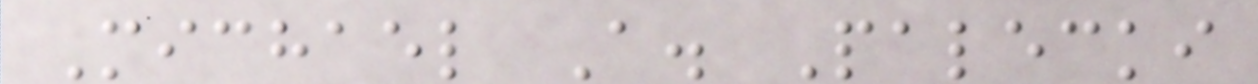Michael A. Palecki
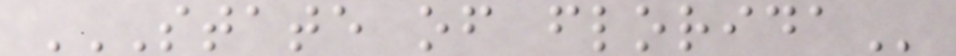STATE OF FLORIDA
